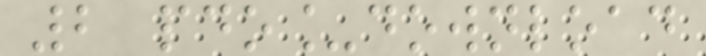2 pdo_download
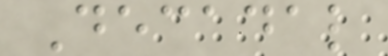Decadal
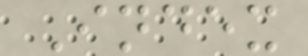Index
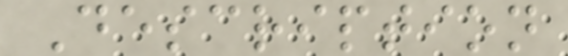Description
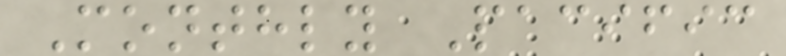Monthly Pacific
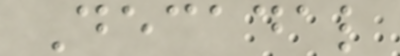Decadal
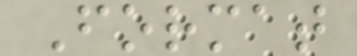Format
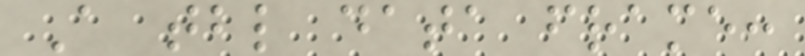A tbl data frame:
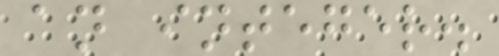an integer.
